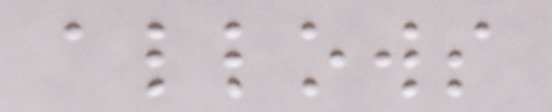allows
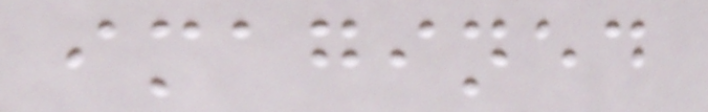imagined
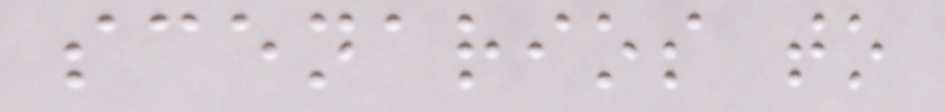scenarios to
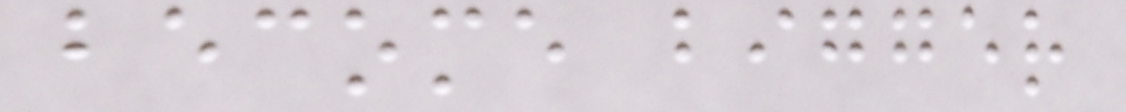become bigger
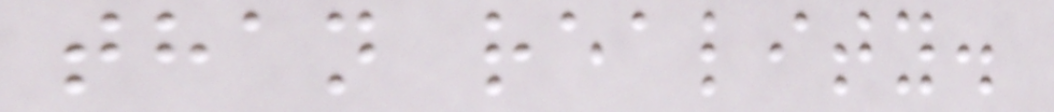than reality.
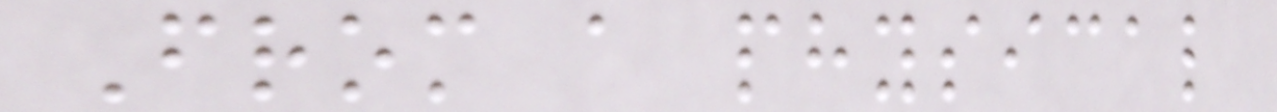From a physical
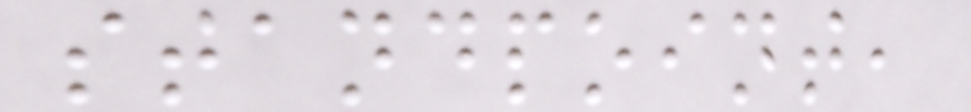standpoint,
